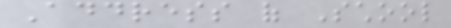Address of School
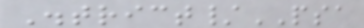District/PSA
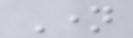Name
